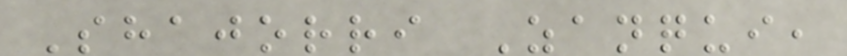Shajorri Zanqui,
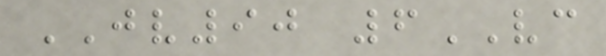JV90 6VC
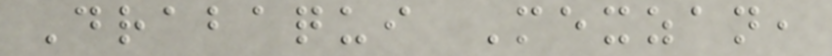Drabaqui Mexzan,
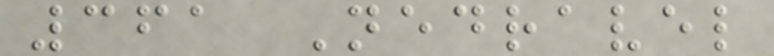361 Nedravel
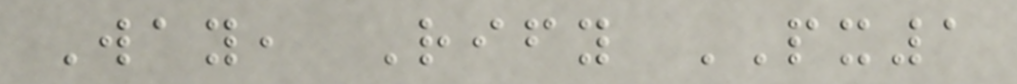Way, Rify PX1
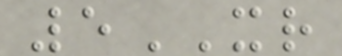5XR
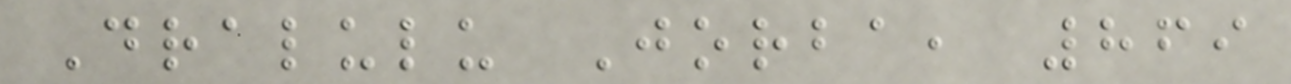Dralulu Jorba, 869
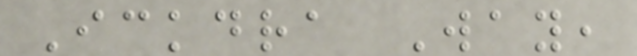Ickdra Way,
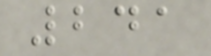241
